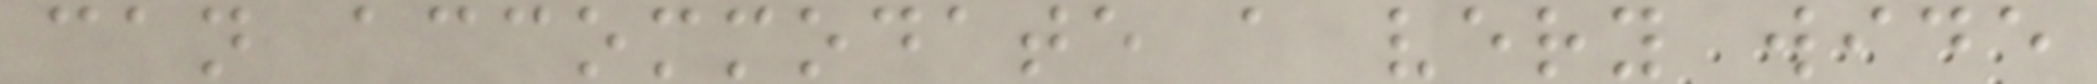can accommodate a very wide
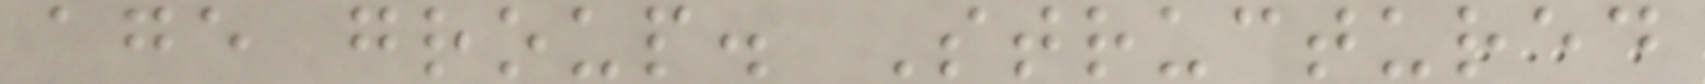age group. Structured
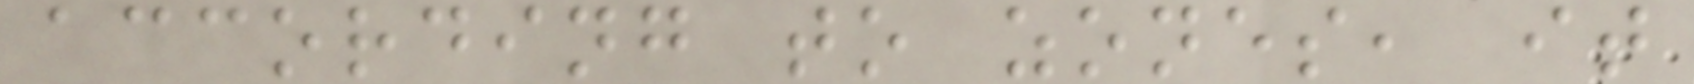according to zones, it
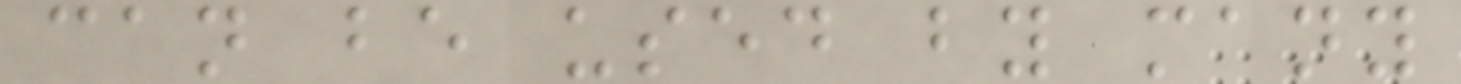can be used by many
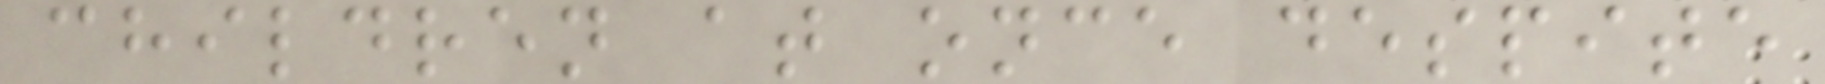children at once despite
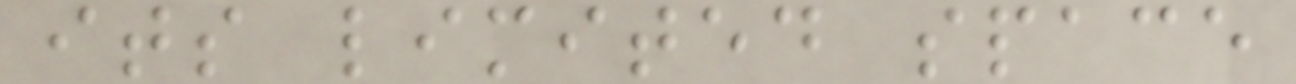its limited space
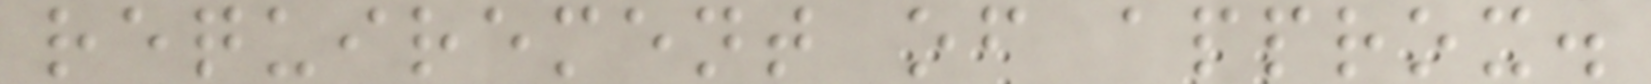requirement of approx.
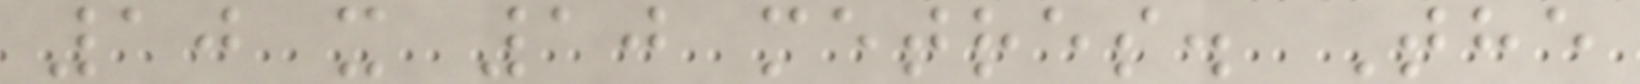10 x 10 metres. The
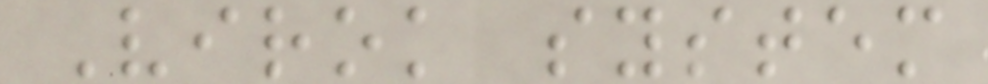Virok system
